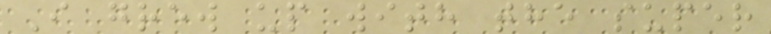I grew up with the super
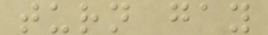turn gay
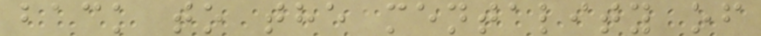back to the mentality of
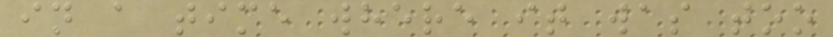in a time where it was too
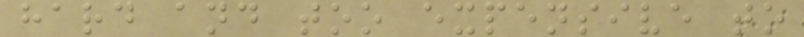hard and too expensive to
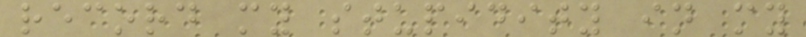record my stupidity in my
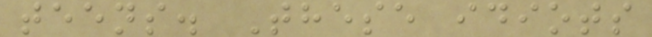teens. These idiots
